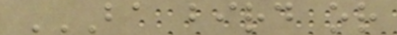BA BIRD OR
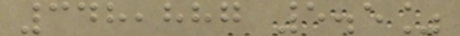348,887 5.5%
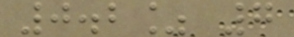0.2% 7
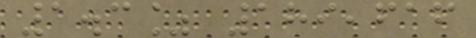1.3% 189,616
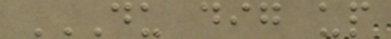DU DIG UP
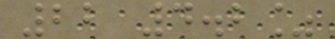22 4.2%
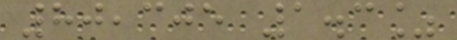80,305 1.3%
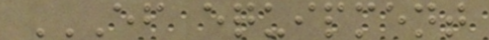EF EQUIPMENT
